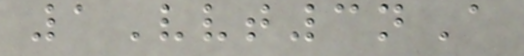1Vvt3nA
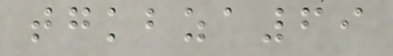tgkbza69
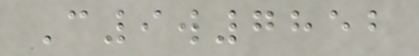C9w7852
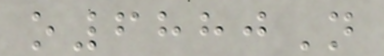o6880N
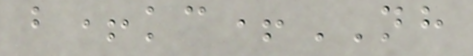b+kc+NH
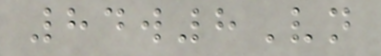84w8Vn
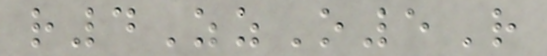r4ZzO5R
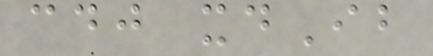cdj xdIb
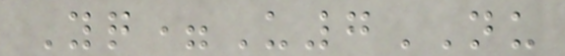Yq=U7NU
